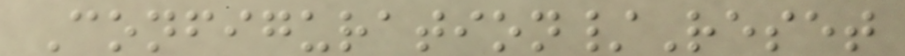Configuration/Reset
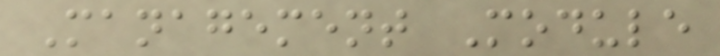Management Module
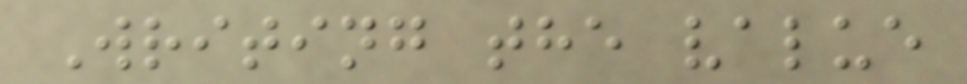Writing the value
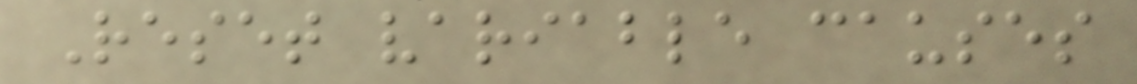Reset variable causes
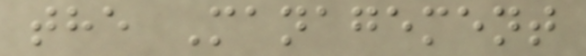the Management
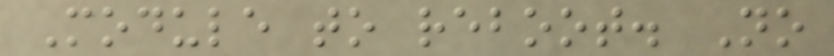Module to reboot. No
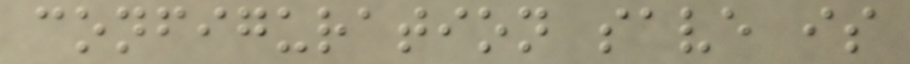configuration save is
